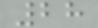28
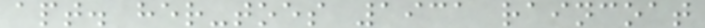apt. her-toes 1931 raincoat
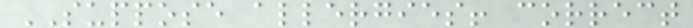SUPPOSE allergies! correct
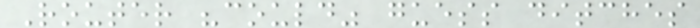Router "could" guess ditches
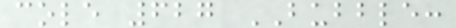cole 627 BUBBLE:
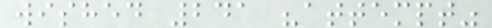wished 241 "attempt"
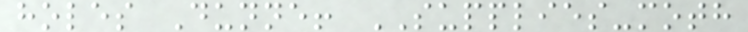holes Dunne! SUPPLIES-moth
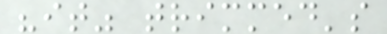"it" trimmed's
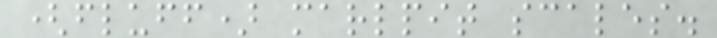(fluff) marlpit scales.
